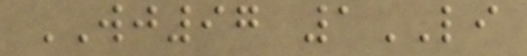WJ97 1LI
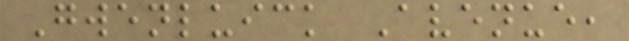Gwenluick Avenue,
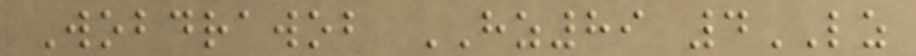Wobdrawob HZ89 4LZ
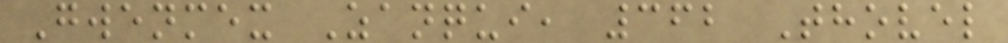Gwenmex Zanqui, 362 Thovel
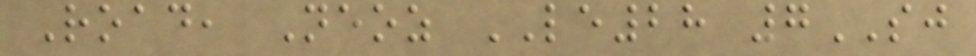Road, Neoz LE28 7SJ
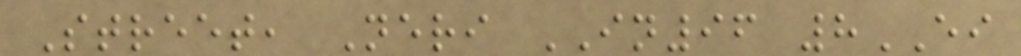Street, Neri IN96 8EI
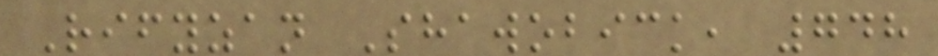Rifyzan Shawobick, 748
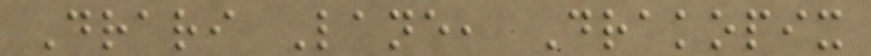Drari Lane, Drakopix
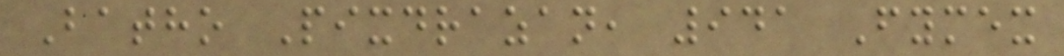Batho Pixdrazan, 941 Fymex
